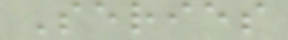Series
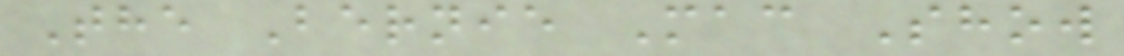The Bernie Mac Show
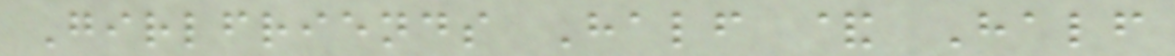Girlfriends Half & Half
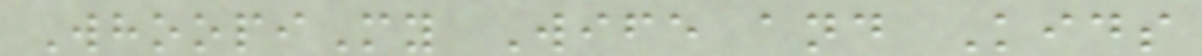WhoopiMy Wife and Kids
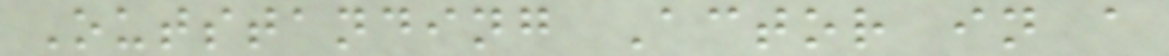Outstanding Actor in a
